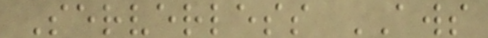Serverless AWS
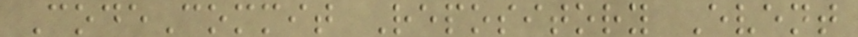CodeCommit Repository Event
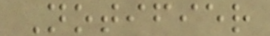Notifier
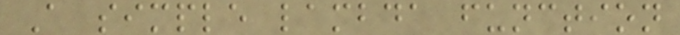A simple lambda function
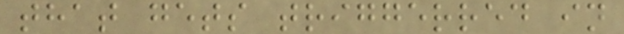that gets triggerred in
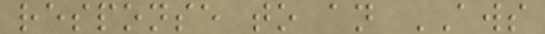response to an AWS
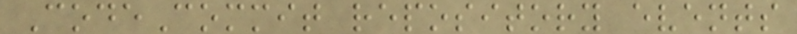CodeCommit repository events
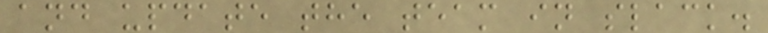and update the team in slack.
